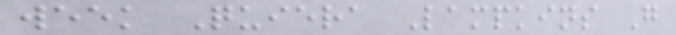week Quiera Lampkins G
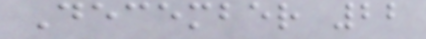December 22
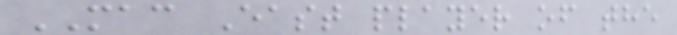MAC East player of the
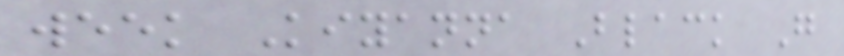week Kiyanna Black G
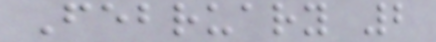February 2
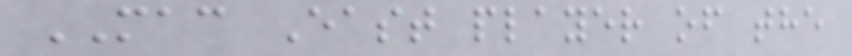MAC East player of the
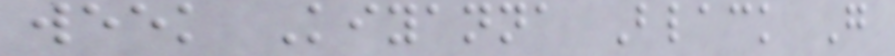week Kiyanna Black G
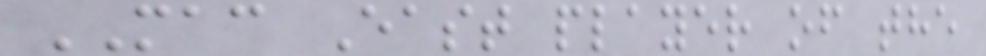MAC East player of the
